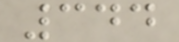344
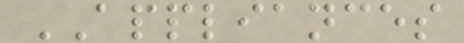APPLIANCES
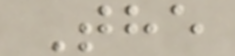The
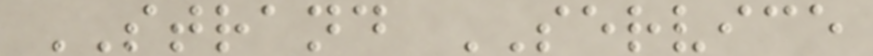STRAND SERVICE
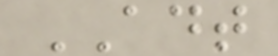ADT
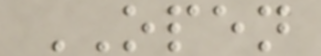OPEN
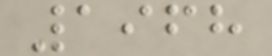1968
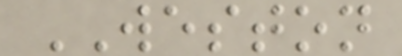WESTON
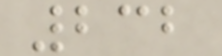232
